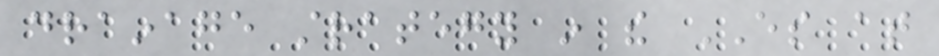drainage strategy in the ES at
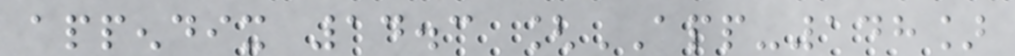appendix 14.3 [APP-148]
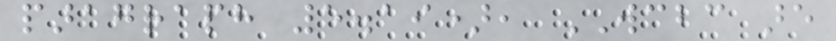paragraph 5.19), WCBC are
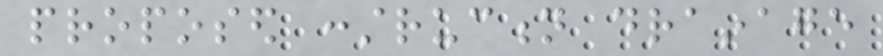proposed construction drainage
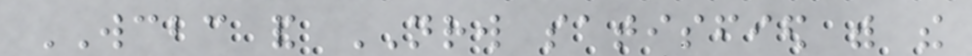WCBC and NRW satisfied with the
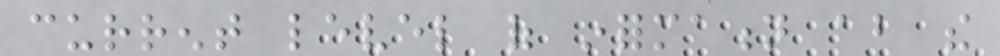current level of information about the
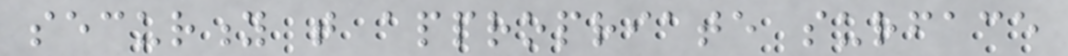security that appropriate surface
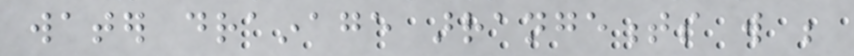water drainage arrangements will be
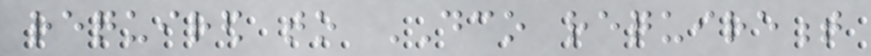required to DCO requirement
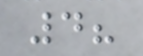4?
